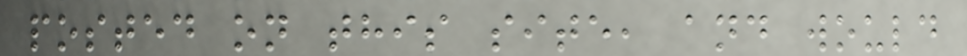posted on this site, and would
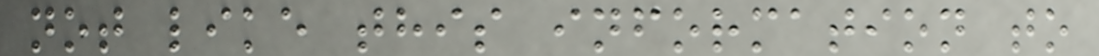not like this information to
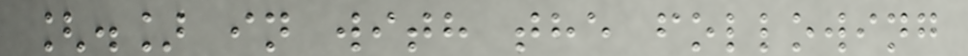[.] in with the following
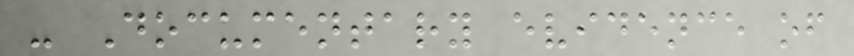- Documentary evidence of
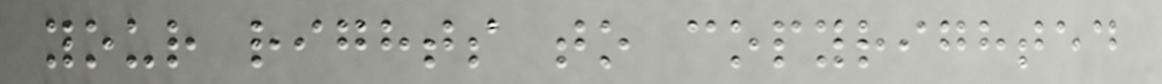your rights to copyrighted
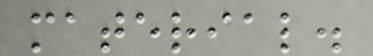material.
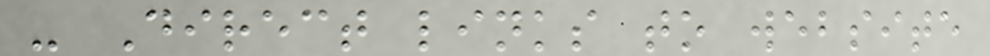- Direct links to website
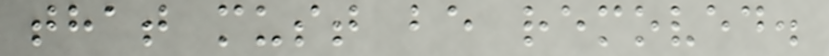that must be removed.
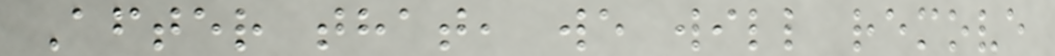After that, we will remove
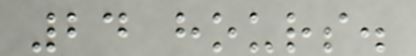24 hours.
